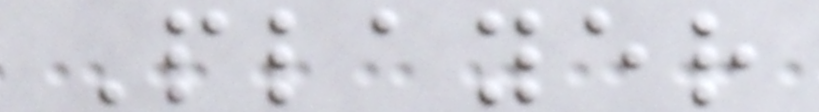Player
